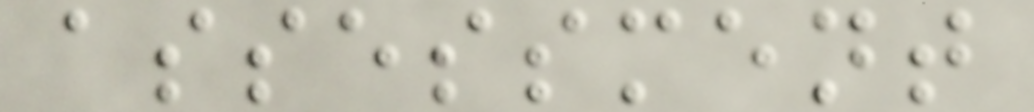assessment
